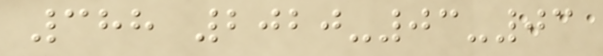388 2020-03-03
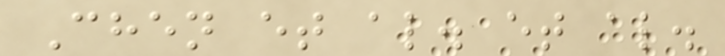Chen et al. et al.
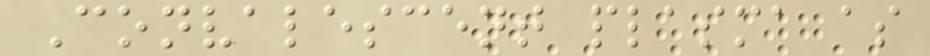Convalescent plasma as
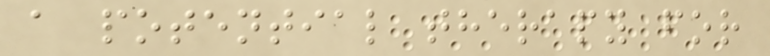a potential therapy for
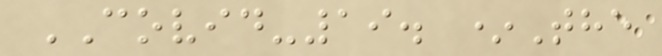COVID-19. *The
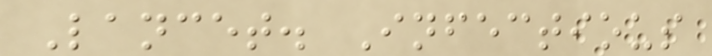Lancet. Infectious
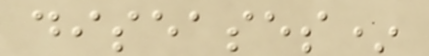diseases*
